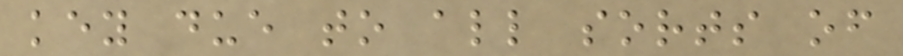key due to all sorts of
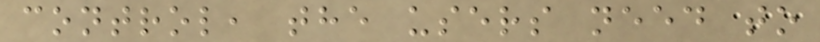control, the users need to
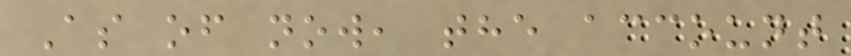As of now, the account
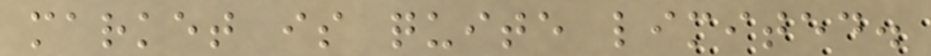market is quite limited.
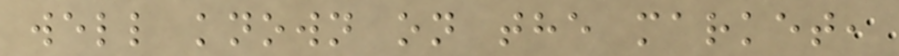well known on the market,
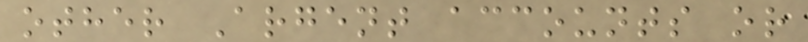other Argent accounts or
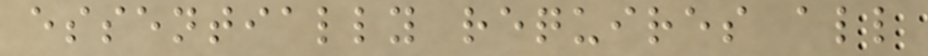essentially requires all
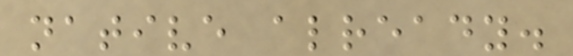native already.
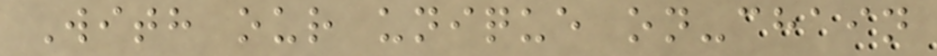With our unique on-chain
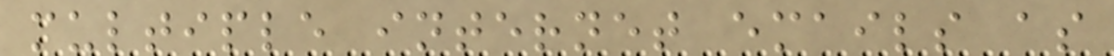multiple internet emails as
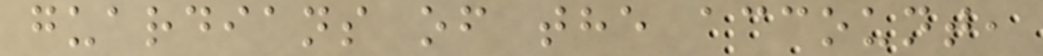guardians of the account,
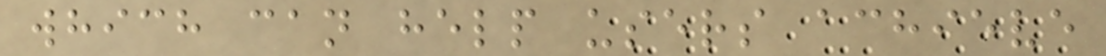which can help users achieve
